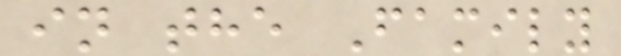in the Family
